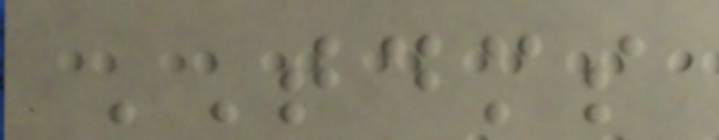TDMS
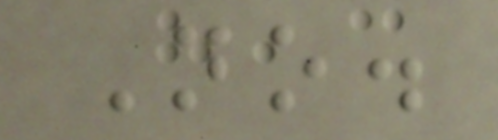No.
